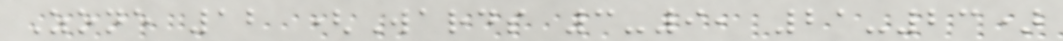Zone 12 (Wards 3-9, 21-23)
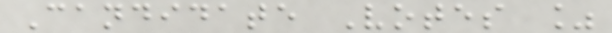Candidate Votes %
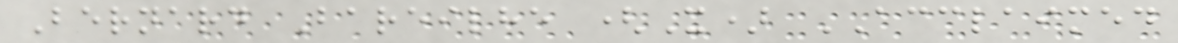Bernard Bareilhe (X) ACCLAIMED
